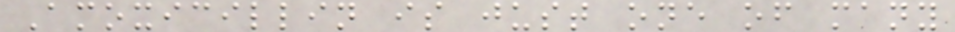Amoxicillin is just one of many
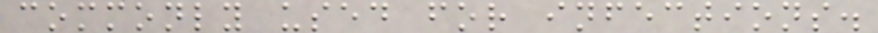commonly used for infections.
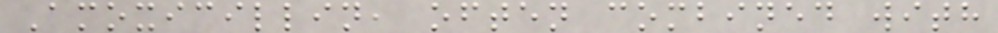Amoxicillin, often combined with
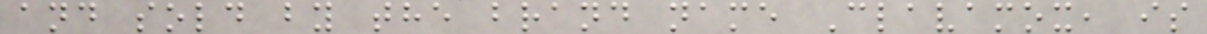and sold by the brand name Clavamox, is
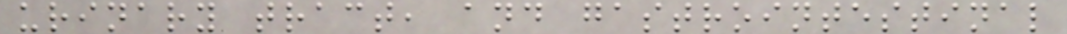urinary tract, and gastrointestinal
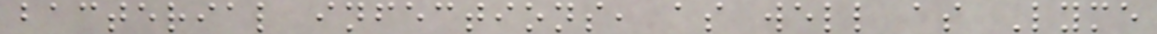bacterial infections, as well as Lyme
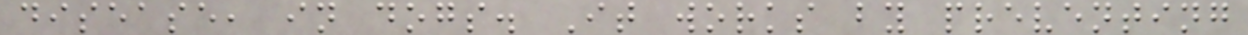disease, in dogs. It works by preventing
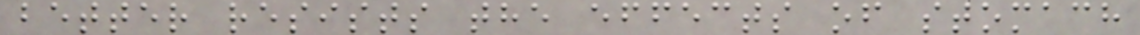better resists the effects of stomach
